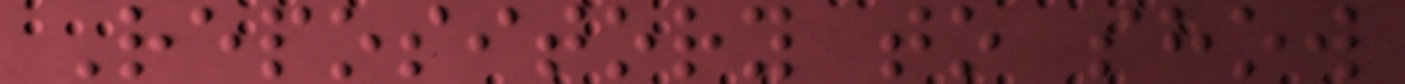Repository to show
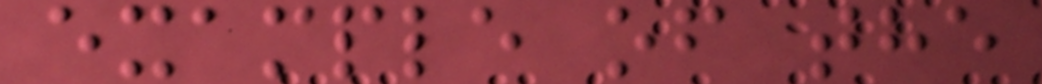example of the
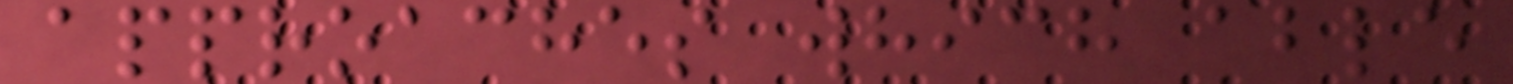approaches which able
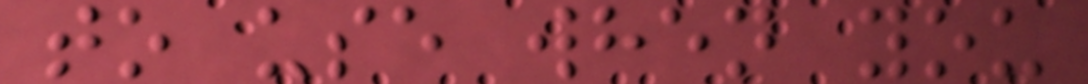to use when you
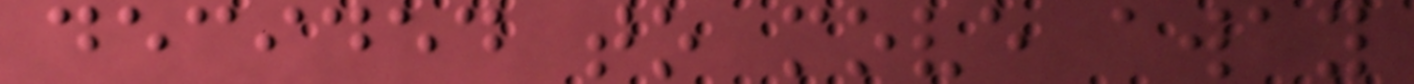decided to move away
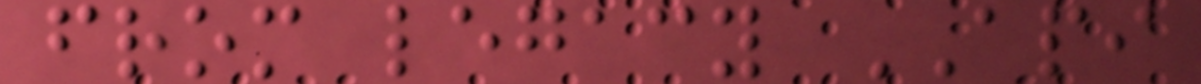from legacy API
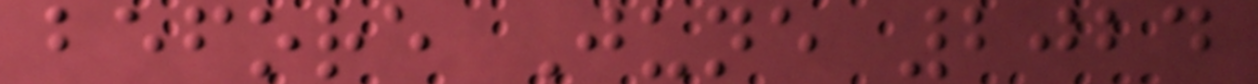before June 2024
